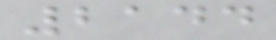2144
